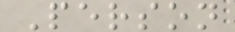Person
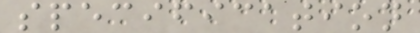specification
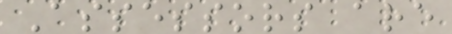Assessors are
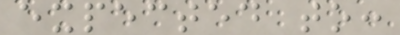expected to:
